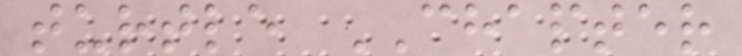turtle CHAPTER
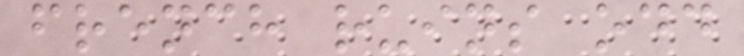french ruins odd
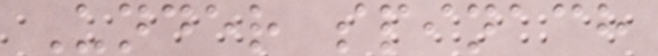Under spinach
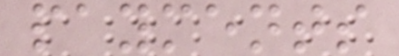payments
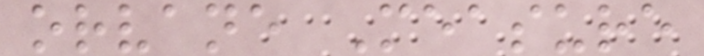orvane Measure
